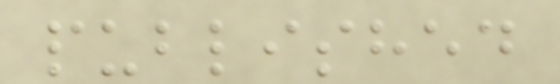published
